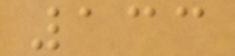133
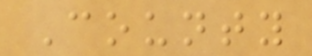County
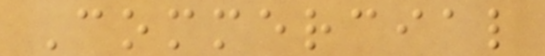Commercial
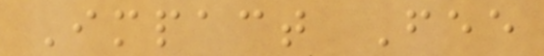Impact Fee
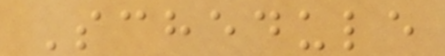Schedule
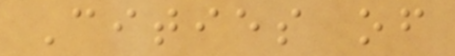Cities of
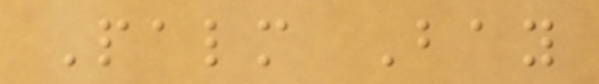Palm Bay
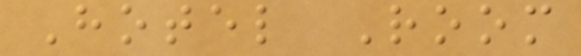Hotel Room
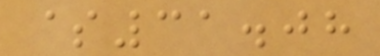$31.08
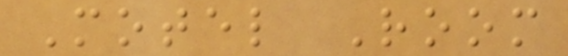Motel Room
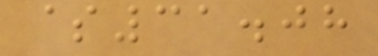$31.08
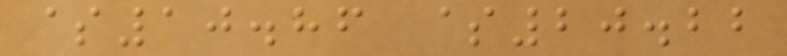$10.86 $20.22
